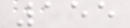155
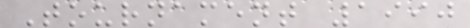Tournament 1990
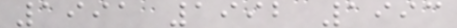1991 1992 1993
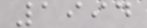1994
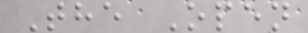The Open
